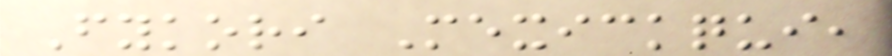Fykori Mexickqui,
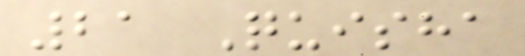21 Quisha
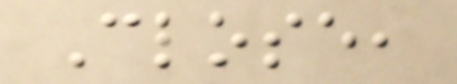Close,
